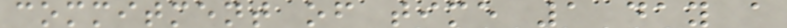commitment of time 1 day a
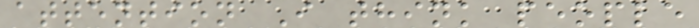attention I think people
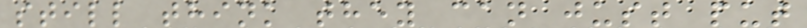still think they can just put
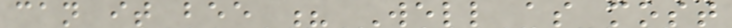can it bee ? Well as most
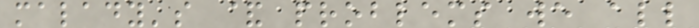malady's & problems we all
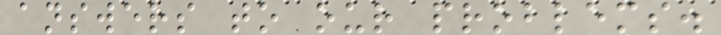answers to our problems.
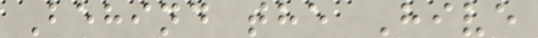Behind the Hive
